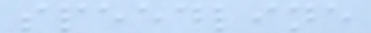speedline
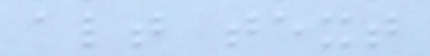alt text
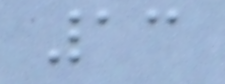13
